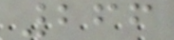266
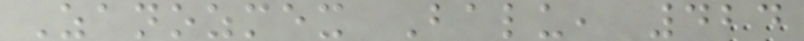Zanozmex Balu, 424
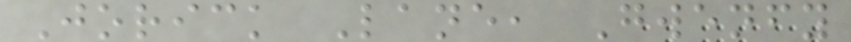Jorick Lane, Gwenfy
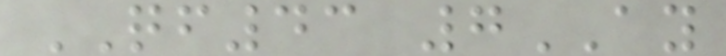QF43 7AY
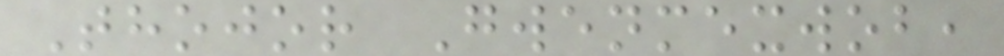Thojor Gwenmexwob,
